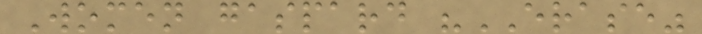Women gaspard "ERASE"
